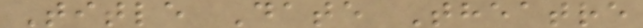Title Date Theatre
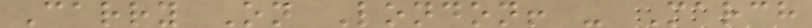Carry On London! - March
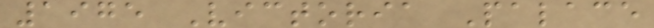1975 Victoria Palace
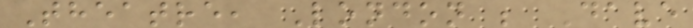Theatre, London ; Dave
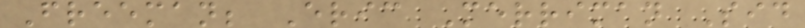Freeman; Eric Merriman Sid
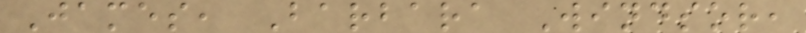James, Barbara Windsor,
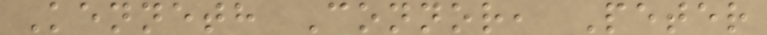Kenneth Connor, Peter
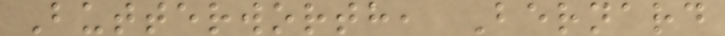Butterworth, Bernard
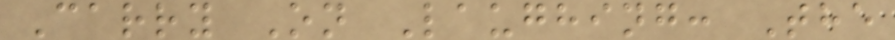Carry On Laughing: The
